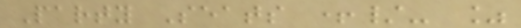Party Seats +/- %
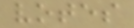votes
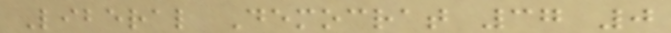Liberal Democrat 37 0
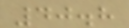40.8
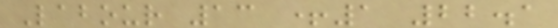Labour 13 +1 22.1
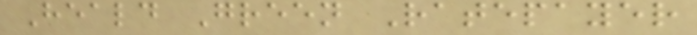Heald Green Ratepayer
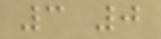3 0
